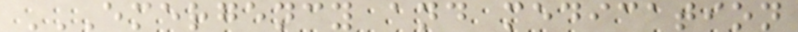EMERGENCY AND MEDICATION
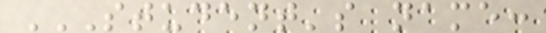STUDENT'S NAME:
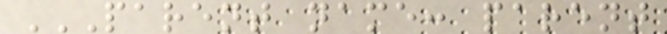PARENT NAME: PARENT
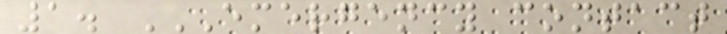1. EMERGENCY CONTACT
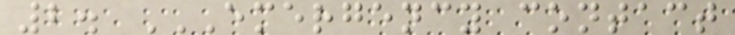2. EMERGENCY CONTACT
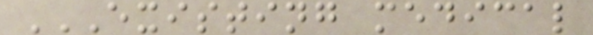EXISTING MEDICAL
